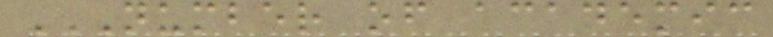NUMBER OF ACADEMIC
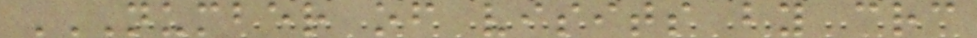NUMBER OF VISITS BY CRC
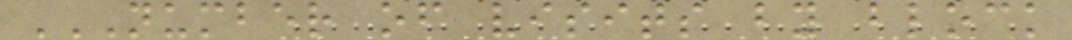NUMBER OF VISITS BY BLOCK
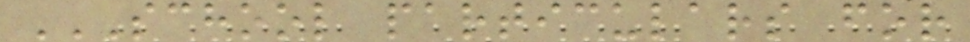SCHOOL PARTICULARS FOR
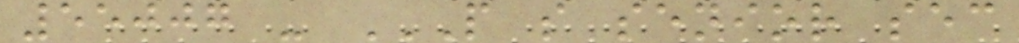55007 - P S SENIOR SEC
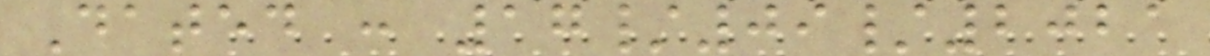Dated : 17/09/2021
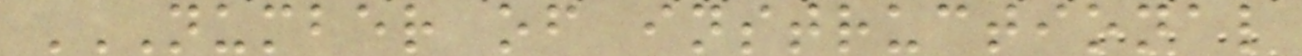NUMBER OF INSTRUCTIONAL
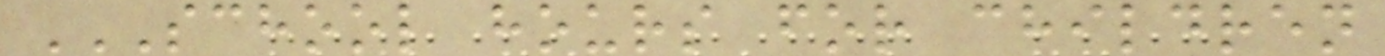SCHOOL HOURS FOR CHILDREN
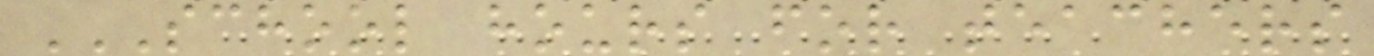SCHOOL HOURS FOR TEACHERS
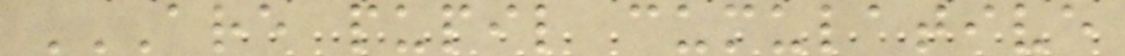ARE PUPIL CUMULATIVE
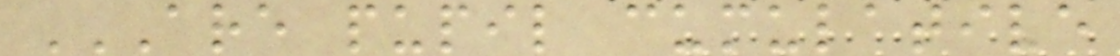ARE PUPIL CUMULATIVE
